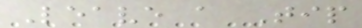Leave a Tip
